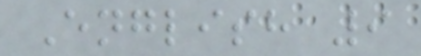English 9
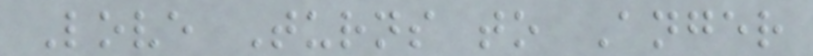Love Turns to Anger
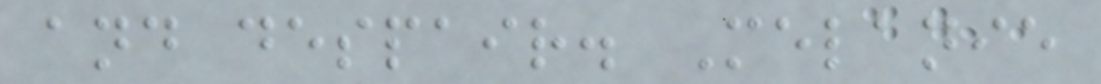and despair. Melanie
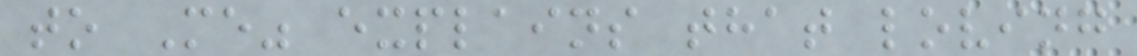to Me" explains that loving
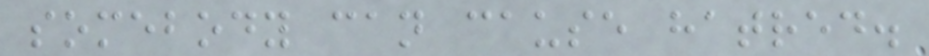somebody can cause hatred.
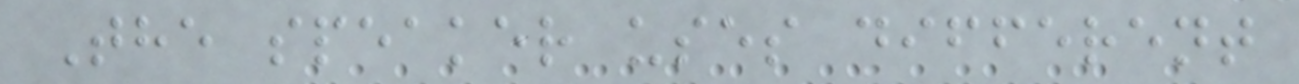The speaker uses different
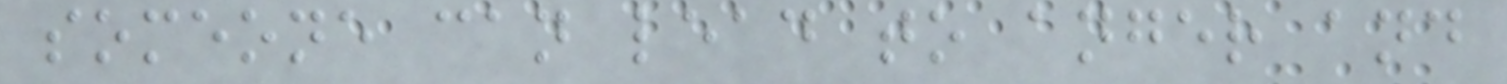someone can lead to anger and
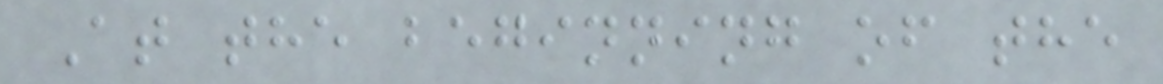At the beginning of the
